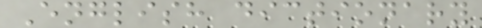English dictionary
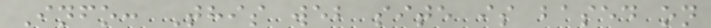Info: This web site is based on
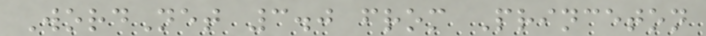WordNet 3.0 from Princeton
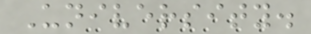University.
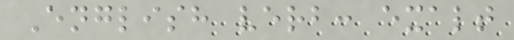English verb: exalt
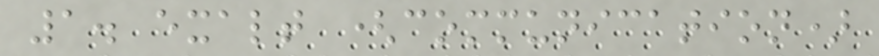1. exalt (communication)
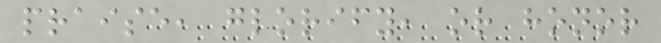praise, glorify, or honor
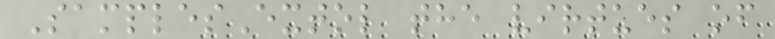SamplesExtol the virtues of
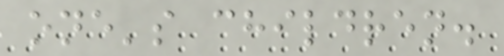one's children.
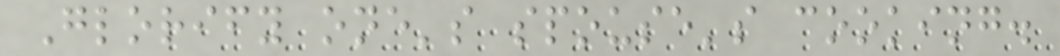Glorify one's spouse's cooking.
